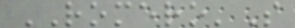ROMERO'S
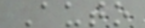Auto
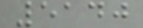5140
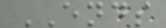ENDS
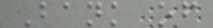Bank of
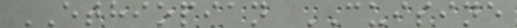ETHIOPIAN CUISINE
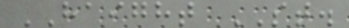HAIGHT ST.
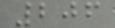206
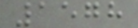1578
